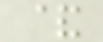&
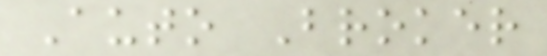Auto Broker
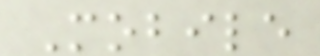Mobile
